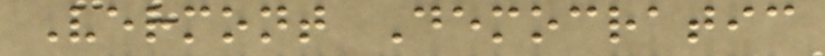Vermont Democratic
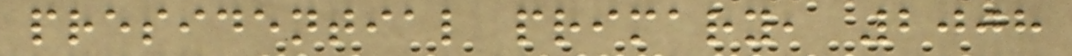presidential primary, 2008
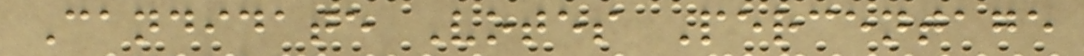Candidate Votes Percentage
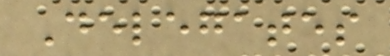Delegates
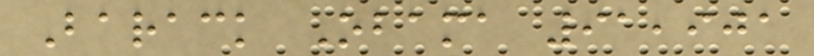Barack Obama 91,901
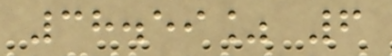38.59% 6
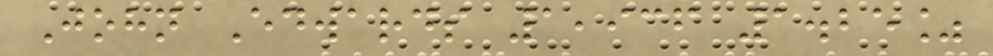John Edwards 1,936 1.25%
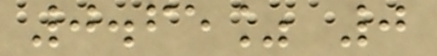0.65% 0
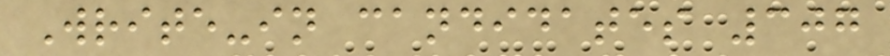Write-in candidates 307
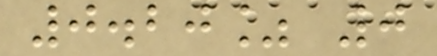0.20% 0
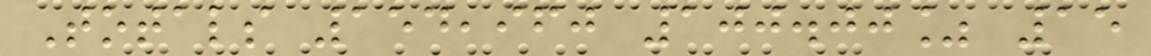Totals 154,960 100.00% 15
